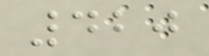420
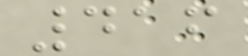416
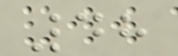48
